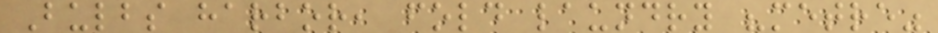Bulbs harbor, fold laundry "metre"
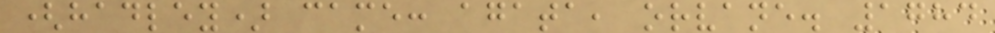(hadley) came: agata, orvane. 1784
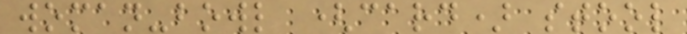woman-bowl (card) stool
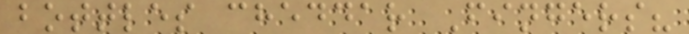bottles cheddar Fingers?
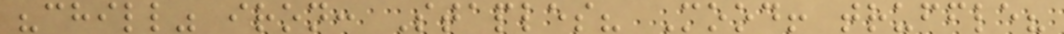"chill" iron: Staples? Mood! truffle?
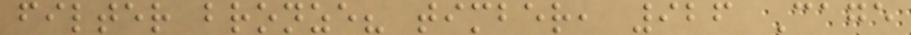filter bronze? timber, 926 Cage
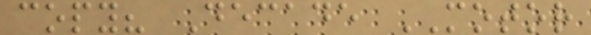copy? Decade MOTOR
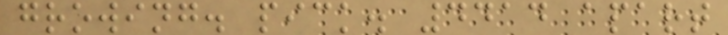growing. pick. 4414 apart
